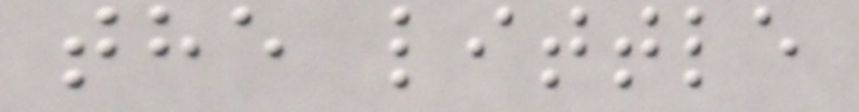the little
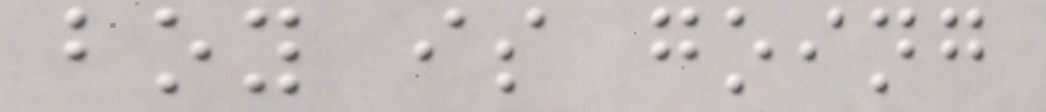boy is going
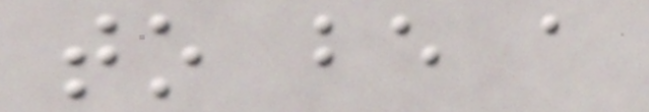to be a
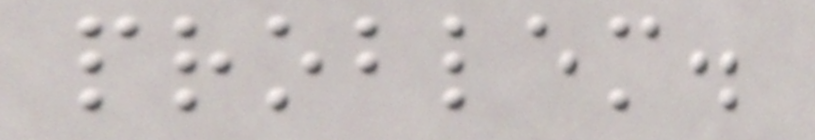problem.
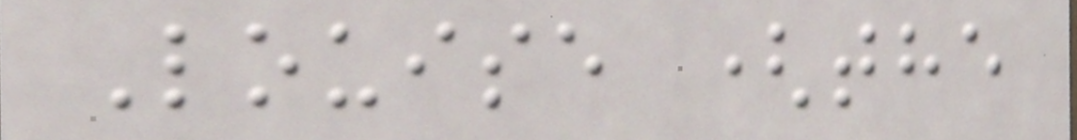Louise (the
